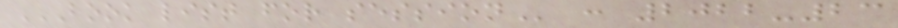BOOK LIST FOR SESSION : 2022-23
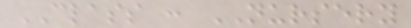CLASS : NURSERY
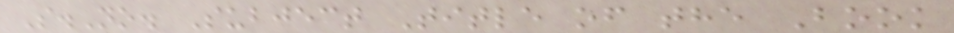S.No. Subject Title of the Book
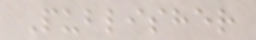Publisher
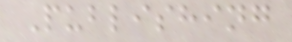Publishing
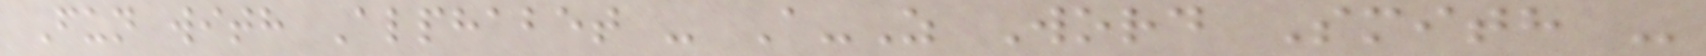Fun with Alphabet - A-Z Word Smith -
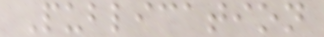Publication
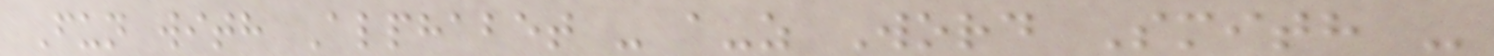Fun with Alphabet - a-z Word Smith -
